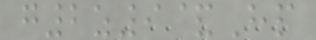g2z9&Hp
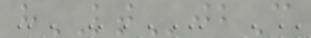hLTjbC
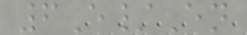6E/En
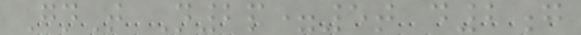GnT N2p=5t d2g
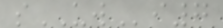sUWi7
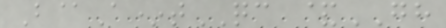B@A*tQC &GH
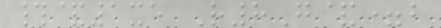#&1xe R8G&=b
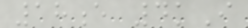18e 4kI
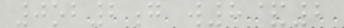0ob2g w8&2
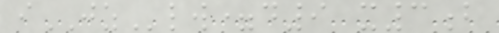iJZlw=d9 x3b
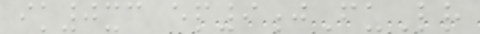ik0xc ep9jFuLr
